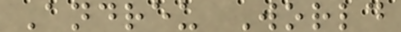Andreu World
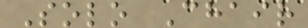Solo Chair
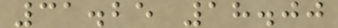31.25 18.00
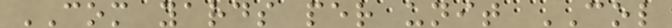COM yards per unit COL
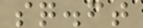sq.ft
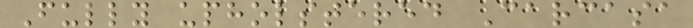Fully upholstered Carcasa
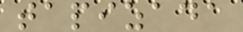tapizada
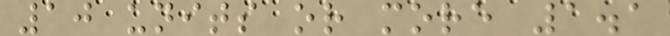10 units or more 1.1
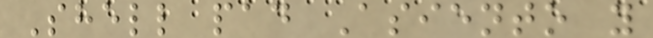Shell pad Asiento y
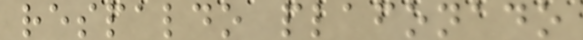respaldo plafonado
